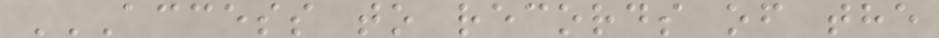ACCESS TO RECORDS OF THE
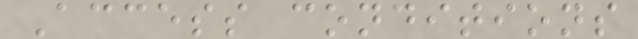Access conditions
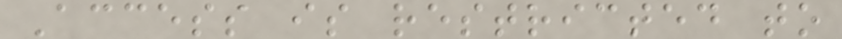Access is restricted to
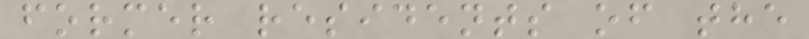former residents of the
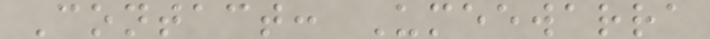Contact: Umeewarra
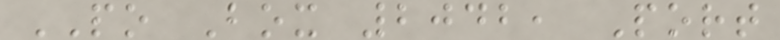PO Box 2042, Port
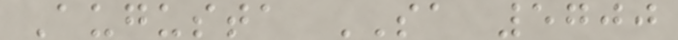Augusta SA 5700
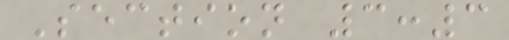Section 3:3
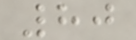80
